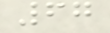67
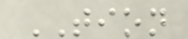TION
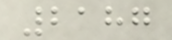2187
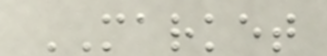MARKET
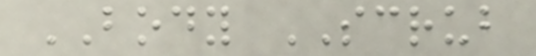BODY SCRUB
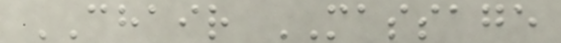CHAIR MASSAGE
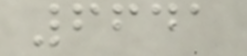6641
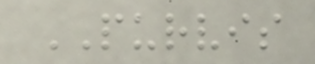PURVIS
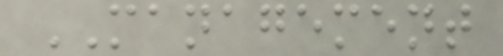MANAGEMENT
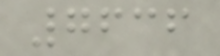7636
